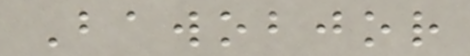Bawobjor
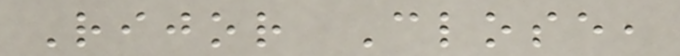Rijor Close,
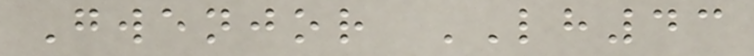Gwenjor LH43
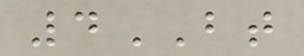4BT
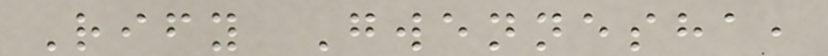Rify Gwennesha,
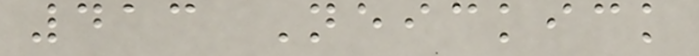413 Neickick
